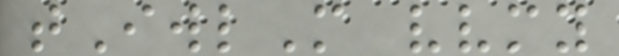tIwlM vvmy
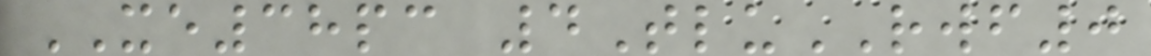XE38pc 4TluRWF0
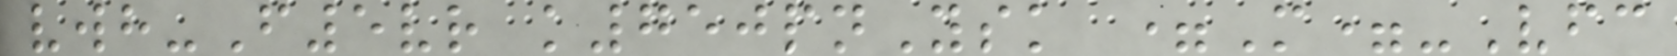vwh-F5vr k750pnYsk =M=-Vfc
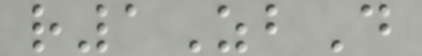r1ZbD
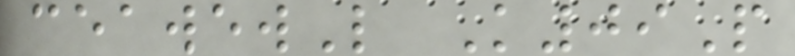ceawewL K09P
